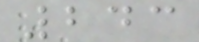243
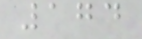174
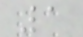1
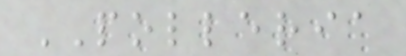POLLERIA
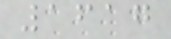1617
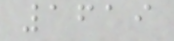1619
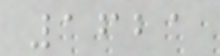1621
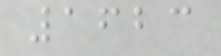1623
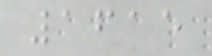1615
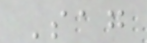Sag
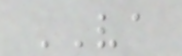VA
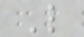L
